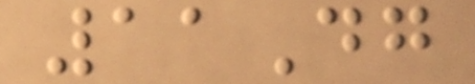11Dg
